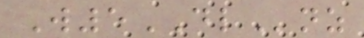W5DLnz
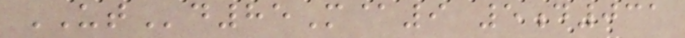UTd85M@9 5d031
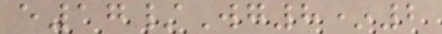e17/Wg8*2
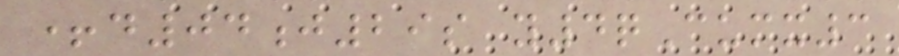+d04j29s y4qCumx3
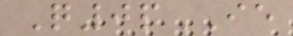Q0pIE
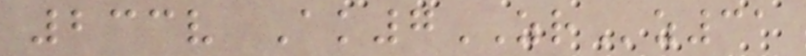233v Ak7ZRz31
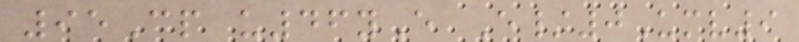95Cp u46yE E/0Umv9
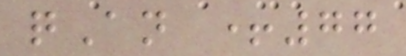qAn +77
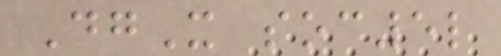DgX soc5l
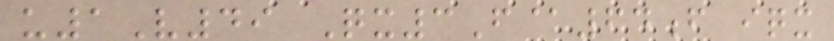u1V49 Qx3F@64f iqx
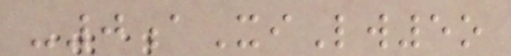-0aXiLw5o
